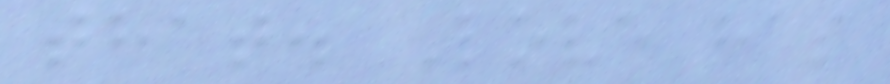that. Love has
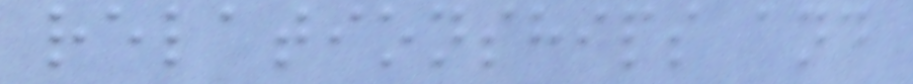relationships and
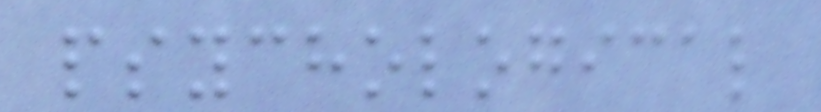psychological
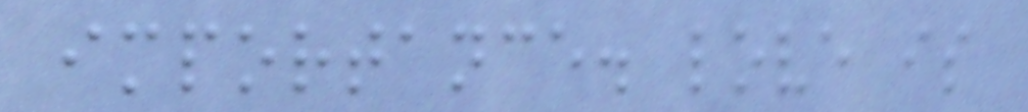importance. love is
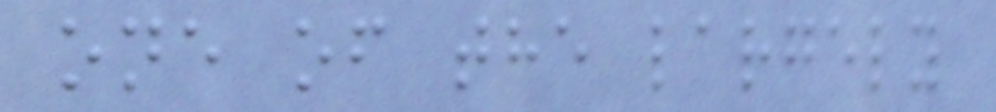one of the largely
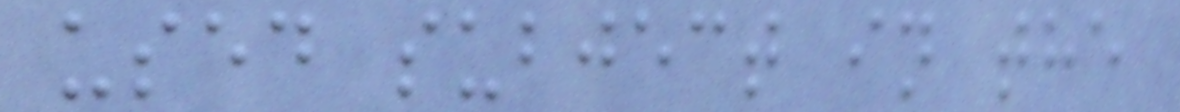used subject in the
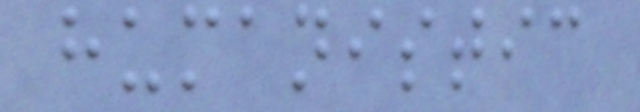humanistic
